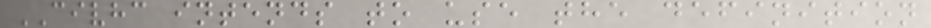CIVHC intends to use the definition
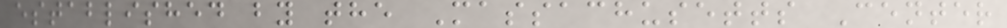established by the Massachusetts Center
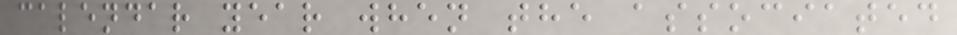calendar year when the associated
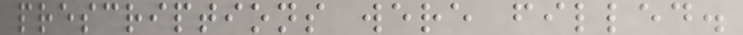prescriptions were filled.
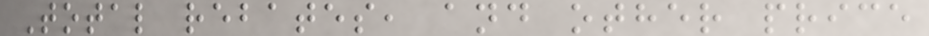Total rebates, and other price
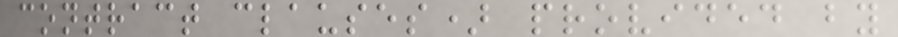contract clauses) provided by
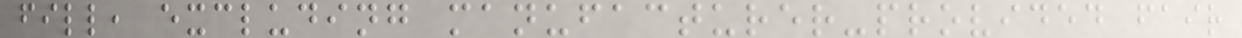fill, excluding manufacturer-provided fair
